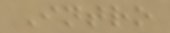Intro
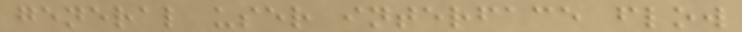general user interface flow
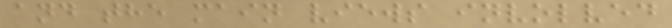and the main views involved
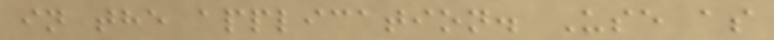in the application. Use as
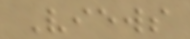Views
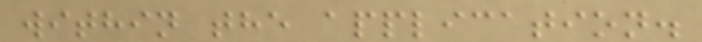within the application.
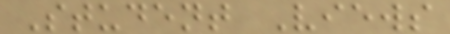Student Views
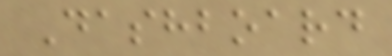Dashboard
